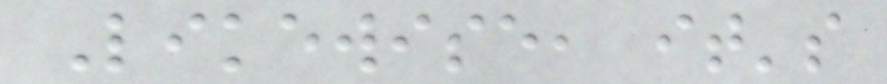Likewise, it's
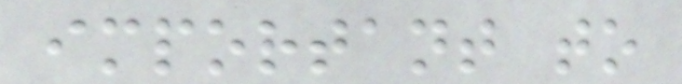important to
